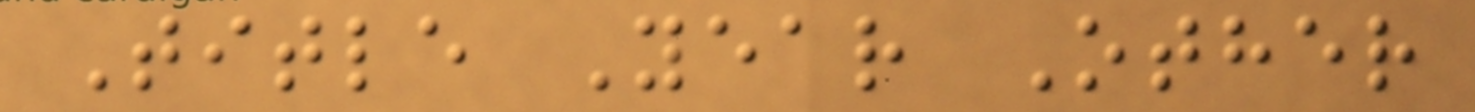Title Year Other
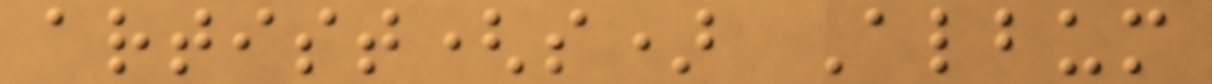artist(s) Album
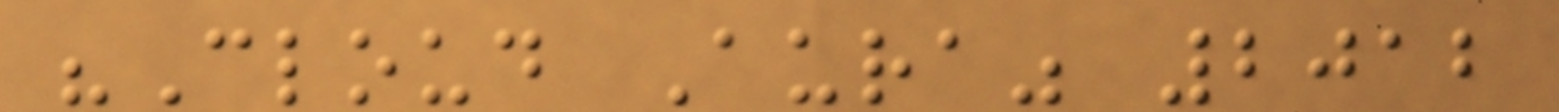"Cloud Aura" 2012
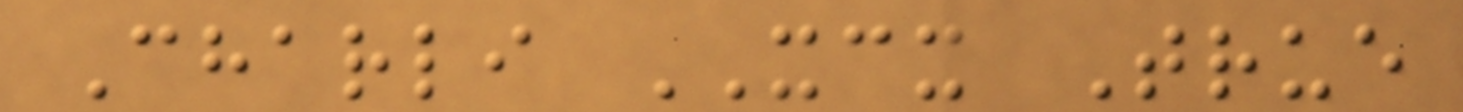Charli XCX True
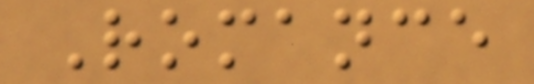Romance
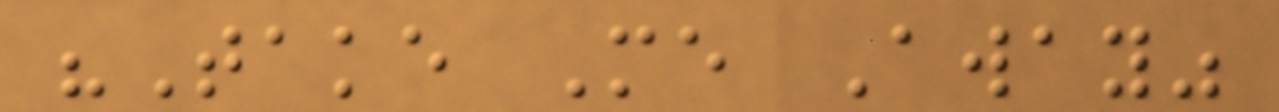"Take Me Away"
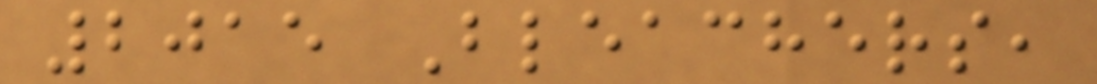2015 Bleachers,
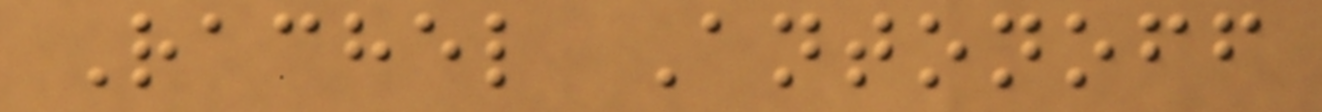Rachel Antonoff
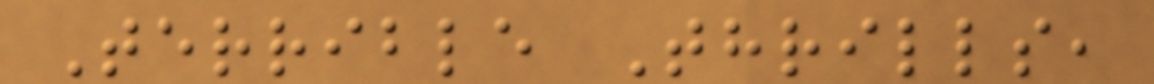Terrible Thrills,
